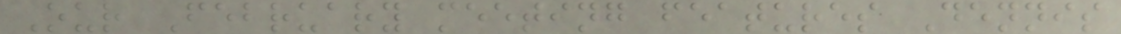Our February meeting features Dennis
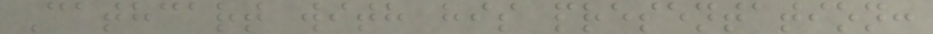Cathcart with his presentation:
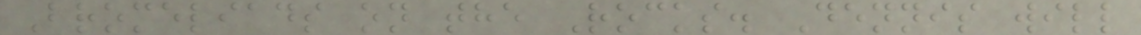Bromeliads on the Rocks. Dennis will
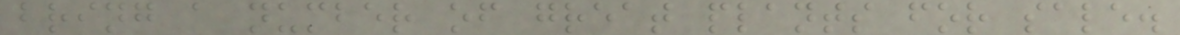bring a number of great plants for sale.
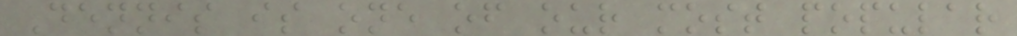Dennis is one of our most popular
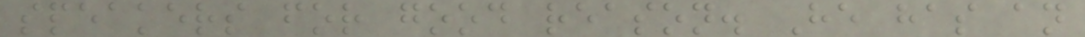speakers for good reason. He has an
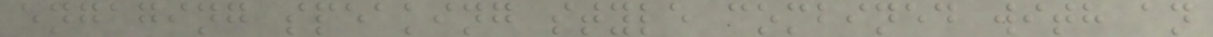engaging speaking style combined with an
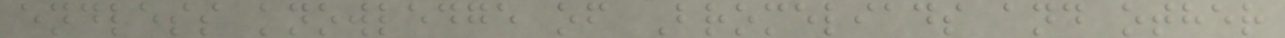endless knowledge of Bromeliads and other
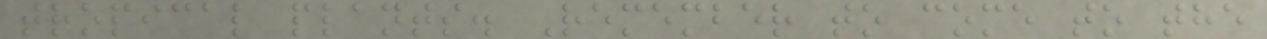tropical plants. Remember to come to the
